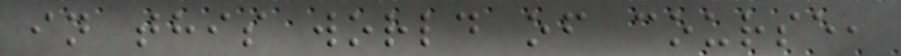in this world of course,
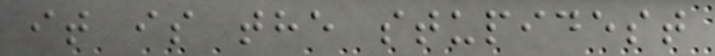it is the stupidest
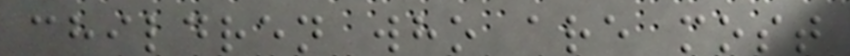children who are most
